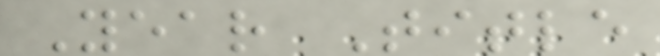Year Title
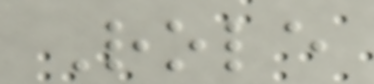Role
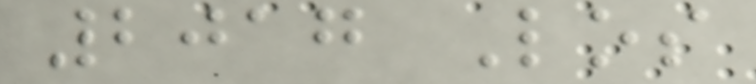2017 Los
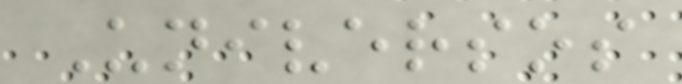Universos
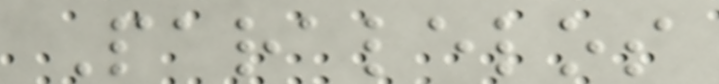Paralelos
